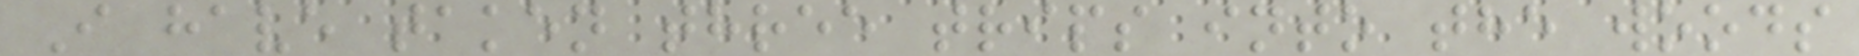I have taken three trips into the woods
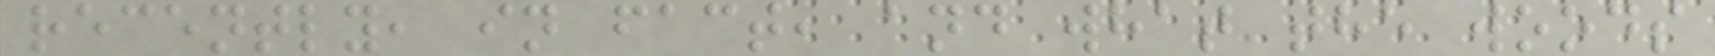recently, in fact, and what the woods
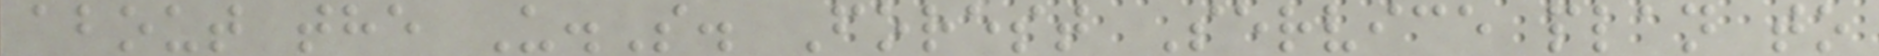about the U.S. Forest Service plan to
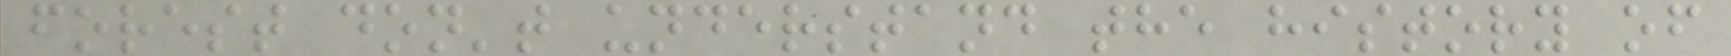forest don't understand the history of
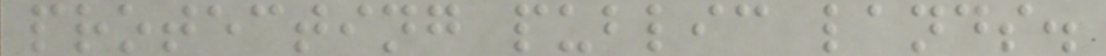protecting public lands.
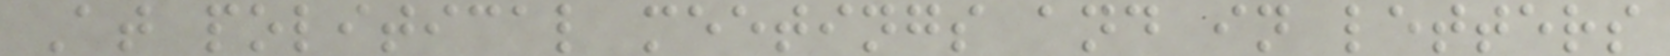At political meetings and in letters
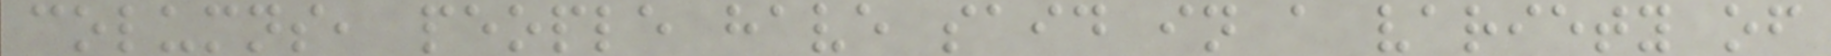columns, people have said in a variety of
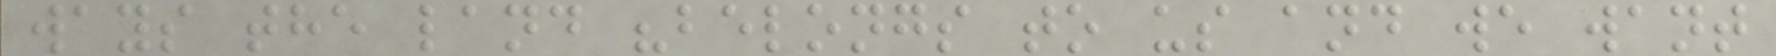ways the land "belongs to us and we want
